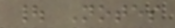| Notes
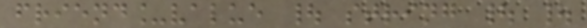friend_value | string | |
